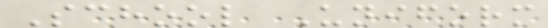School Uniform
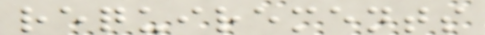requirements
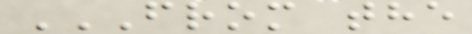FROM THE
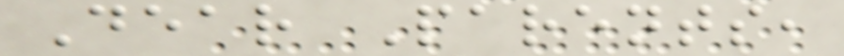Dear Parents,
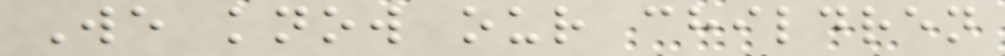We know our children
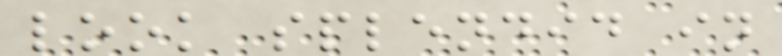look splendid in
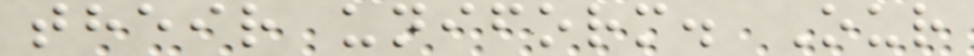their uniform. Our
